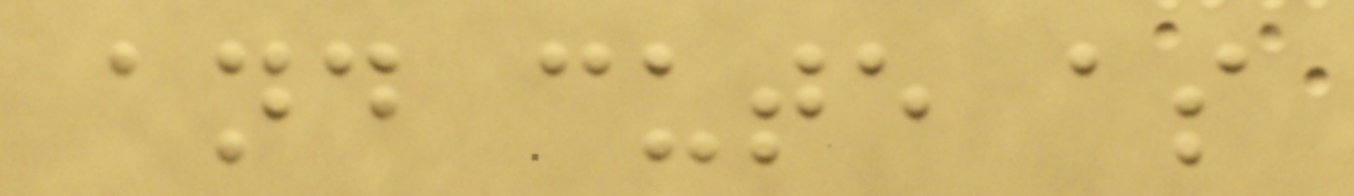and cute as
